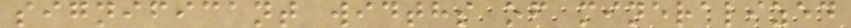significant widths of mineralized
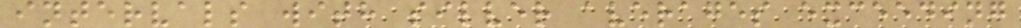intervals with silver averages exceeding
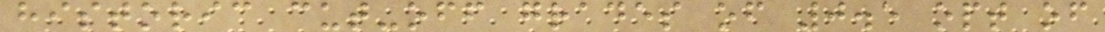historic cut-off grades of 0.5 opt of
